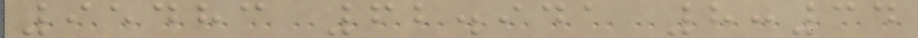95483 62.941 8:34
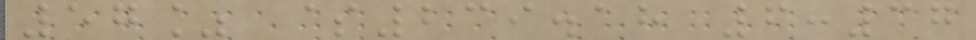57% $239.18 6:37
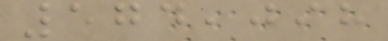574,098
